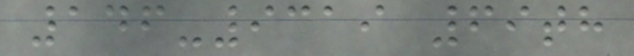146-9319 69th
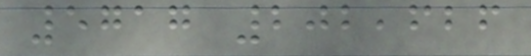5717 202,626
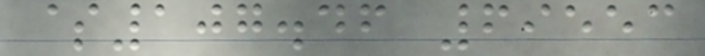$107.46 69553
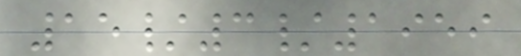15/3/1959
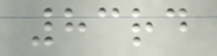83rd
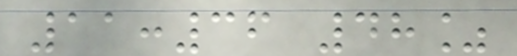11:36 48%
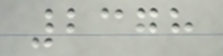2378
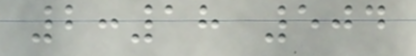2:18 504
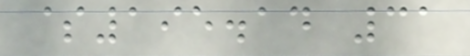$195.14 31
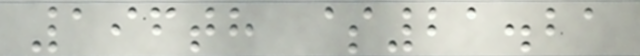196th $21.21
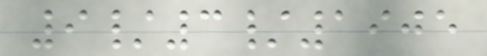9/3/1905
